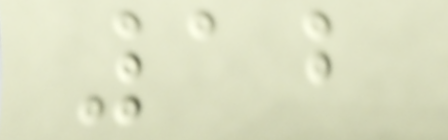12
